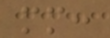mm:
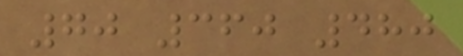70 360 480
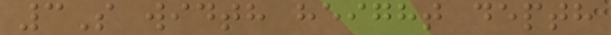3S width height depth
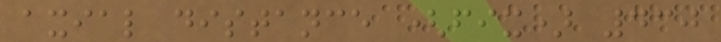axial distance (fix) 430
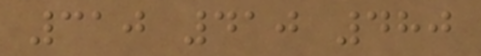310 410 480
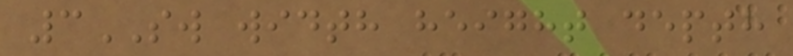3SW width height depth
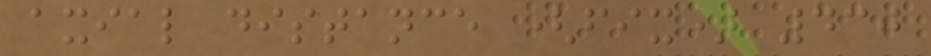axial distance (fix) 430
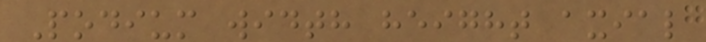Podium width height axial
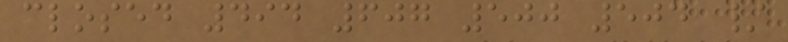closed 494 607 500 504 /
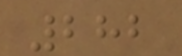282
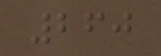260
